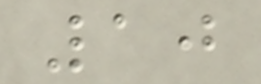10
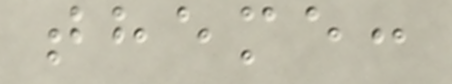theme:
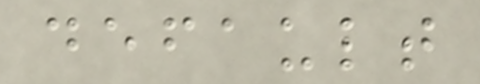default
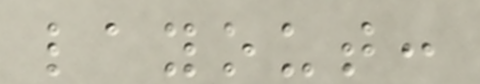layout:
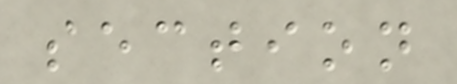section
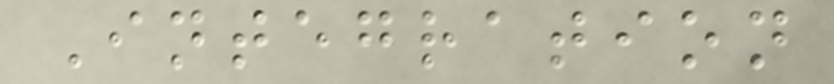Integration
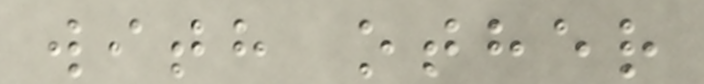with other
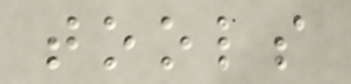tools
